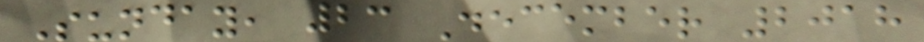Sunday, 23 December 2018
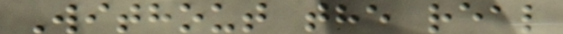Without the real
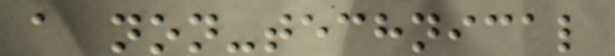a non-technical
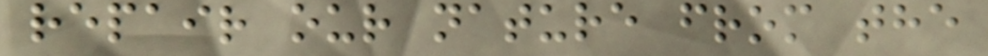repair our nature from the
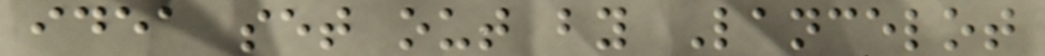idea set out by Lancelot
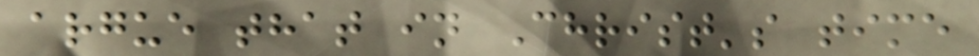argue that in Christ's time
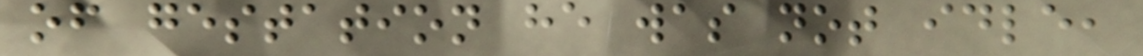of gestation he was not idle,
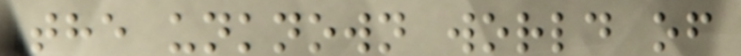the unknown world of
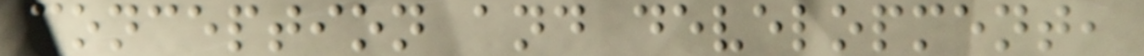conception and development,
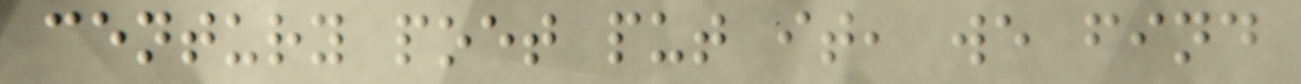century poet put it, we find
